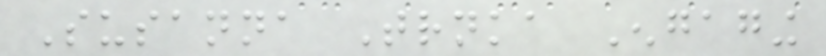Susanna Trnka Engaging
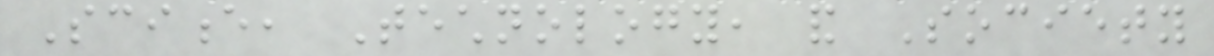Science, Technology, and Society
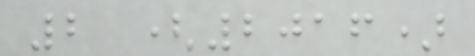2 (2016)
